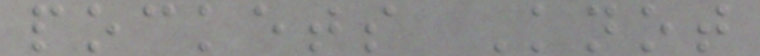pockets Knot
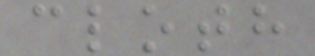cloth
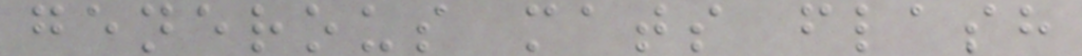generous mats flash
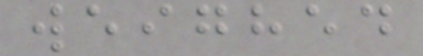weighed
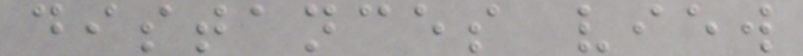distances view
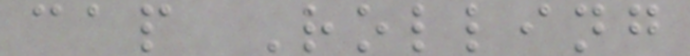cap Rolling
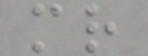mr
